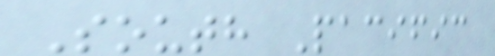South Pacific
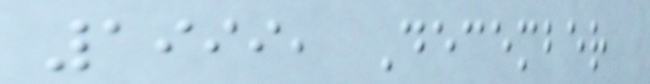1999, December
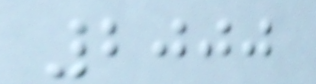2000
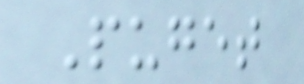Puget
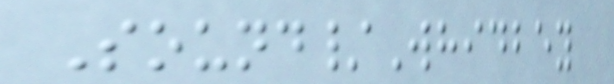Sound/Whidbey
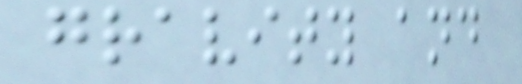gravity and
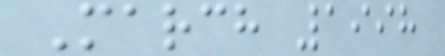March 1998
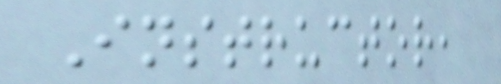Instructor,
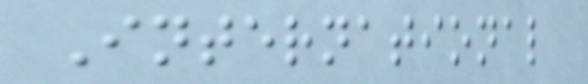International
